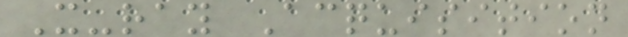X-ray Acquisition
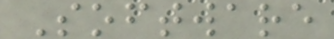Software
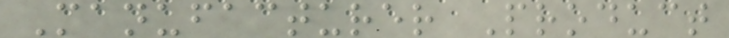Manufacturer Product
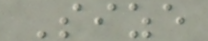Size
